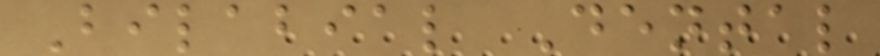Bilabial Dental
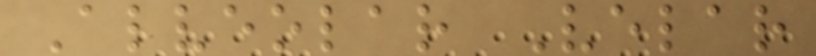Alveolar Velar
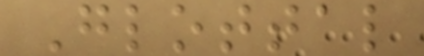Glottal
